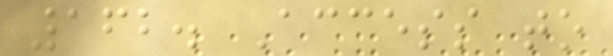162. Access to
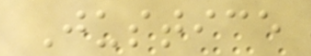Justice
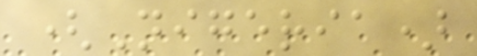(Nigeria)
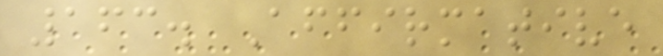163. Affirmative
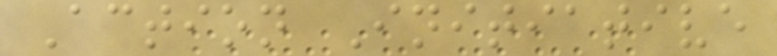Action Initiative
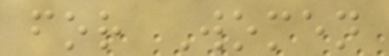for Women
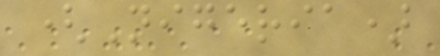(Nigeria)
